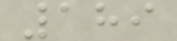189
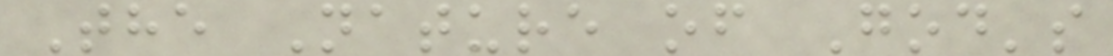The Nature of God's
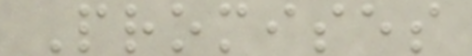Promises
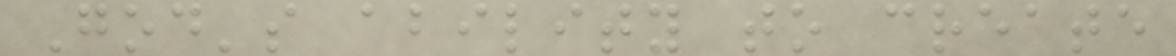God's ability to create
